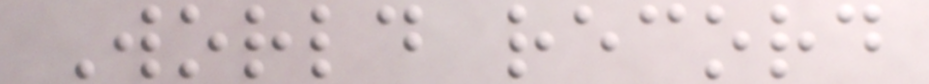World record
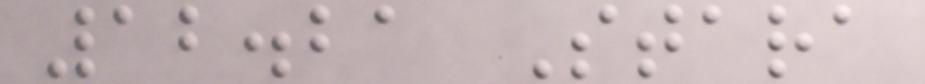12.21 Stara
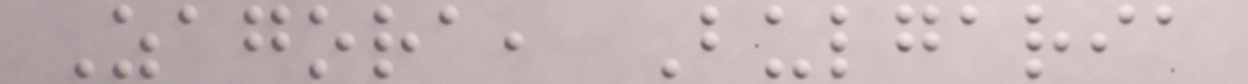Zagora, Bulgaria
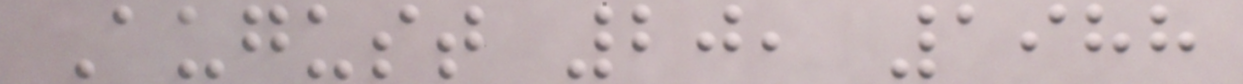August 20, 1988
